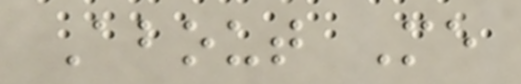About Me
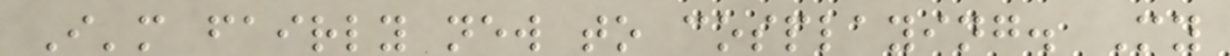I'm fairly new to cosplaying. My
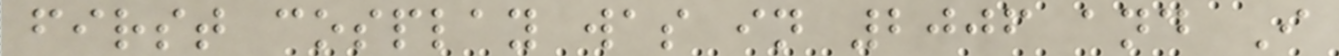first cosplay was in 2006 and I
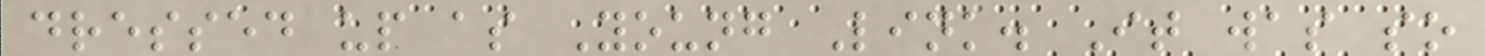dressed up as Young Link. It was so
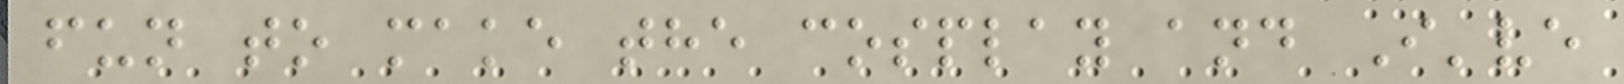fun to make the cosplay and I've
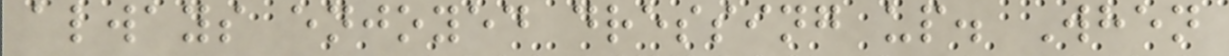always enjoyed dressing up. When
